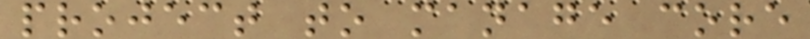project to manage core
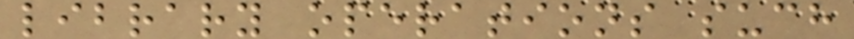library operations such
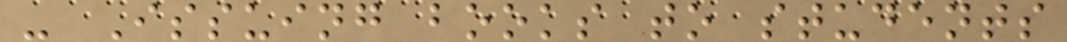- Issuing books to students
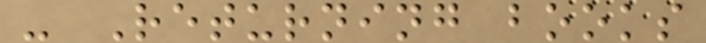- Returning books
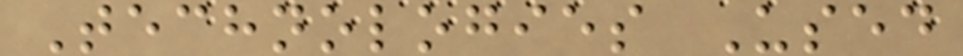Technologies Used
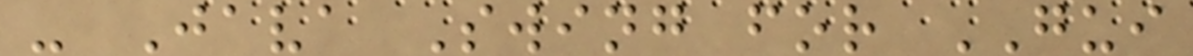- Java Swing for GUI
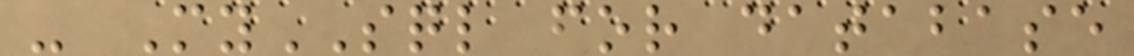- MySQL for database
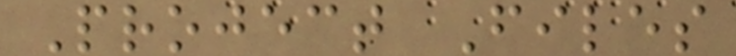Project Files
